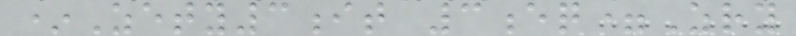*Zety3it 3eq=Zry
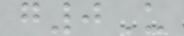g0U
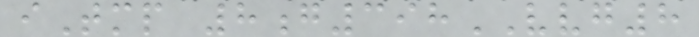iTmp 8g398VVG8
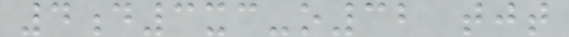4d3xc-o32 tjt
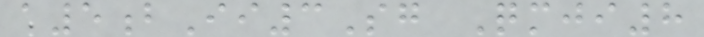a5bIi3Sg Qmji8
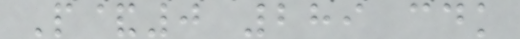P&0 289 cdk
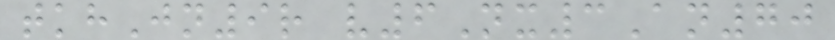tkhJn9r v6Nx3An70
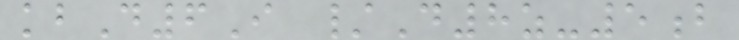kbD6I /D8z-5b
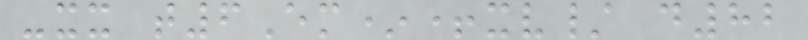-xx t6Em*+xv/ d82
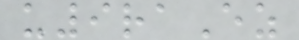u9raEz
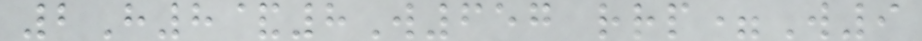2H8&8W657 rrp=W9
